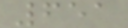651
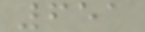651
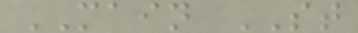MAIN ST
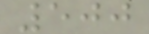500
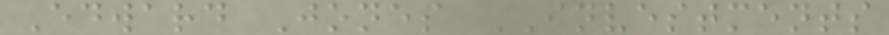Edward Jones INVESTMENTS
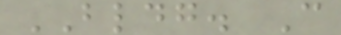BLDG. C
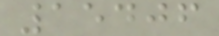15406
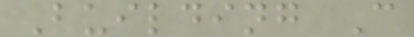Building C
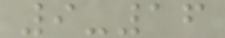9-16
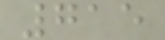715
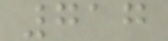717
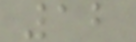12
